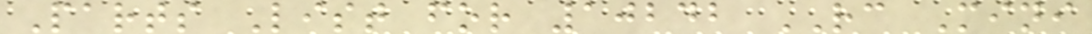Parts List for 10242 RC Mini
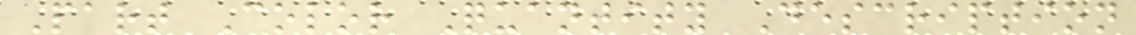Part Color Quantity Description
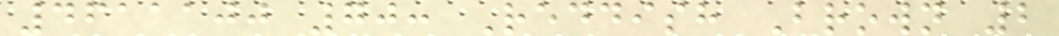4611100 70: Reddish Brown 2
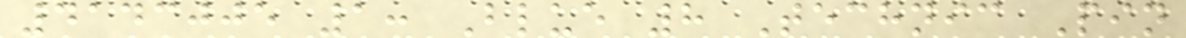4143005 1: Blue 8 Technic Pin
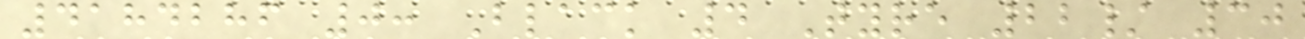4184286 0: Black 4 Tyre 22/ 30
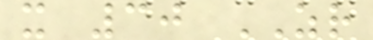x 30 ZR
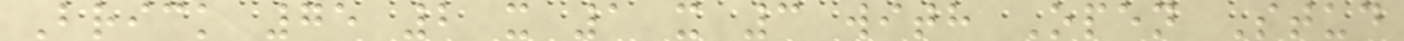Brick 75 2 x 1 x 3 with Open Stud
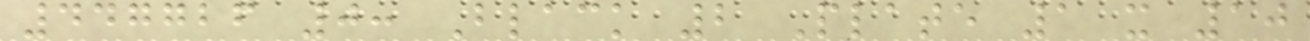447726 0: Black 2 Plate 1 x 10
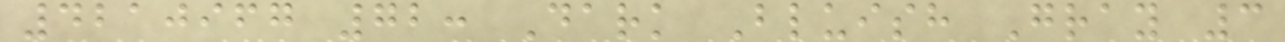4210967 72: Dark Bluish Gray 3
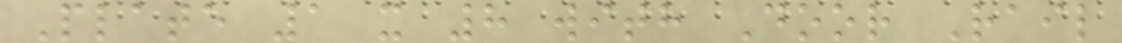Plate 1 x 8 with Door Rail
